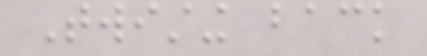Twisting back
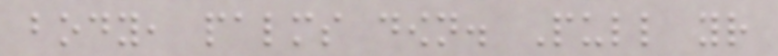body, palms down. Pull your
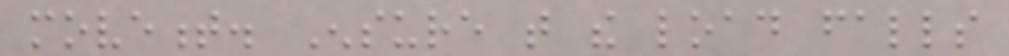movement. Ensure that the load falls
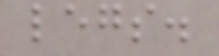legs.
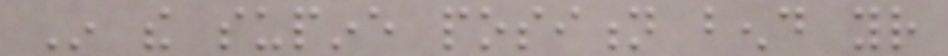In the supine position bend your
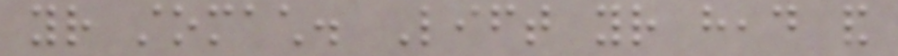your stomach. Lift your head and
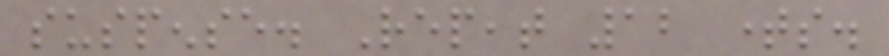suspense. Repeat 12 times.
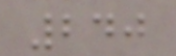240
